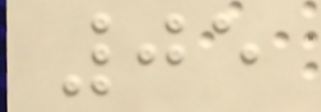05
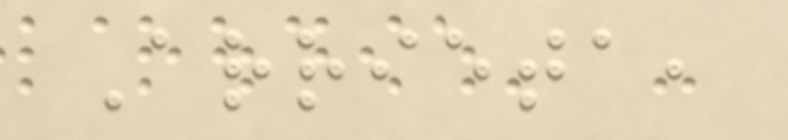Arrieta,
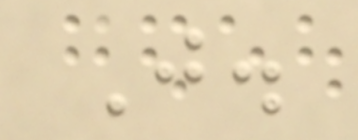J.
